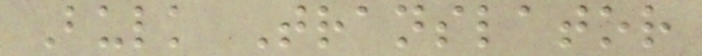Bulk Translator
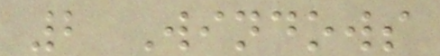2 Windows
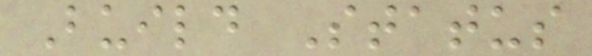Build Status
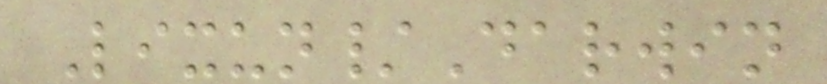Lixun/Darwin
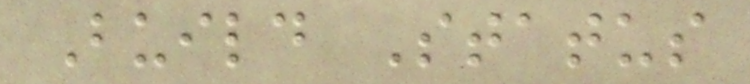Build Status
